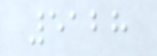5128
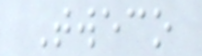Tweco
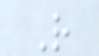R
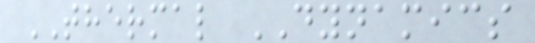THERMAL DYNAMICS
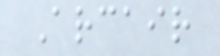Arcair
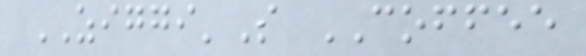ZIGGI'S COFFEE
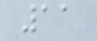11
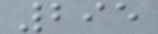295
